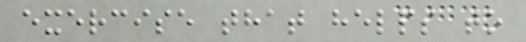exercise that helps to
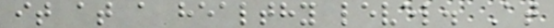it at a healthy level. At
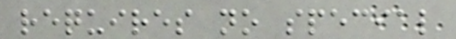requires no special
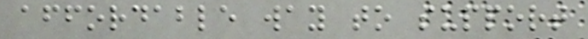affordable way to support
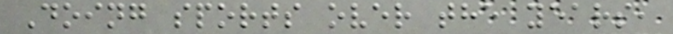Doing sports over the years,
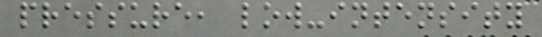pressure, low-intensity
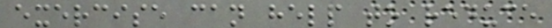exercise can help to reduce
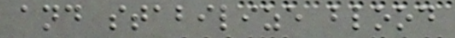and stabilize blood
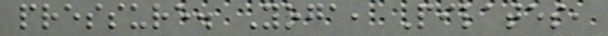pressure. Yoga, Pilates,
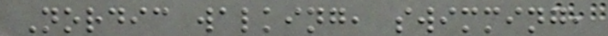Nordic walking, swimming,
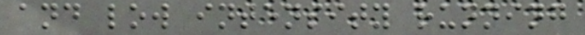and low intensity running
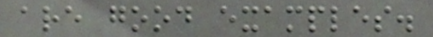are good examples.
